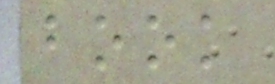book
